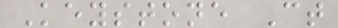Keystone Ct
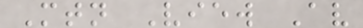Mtn View Av
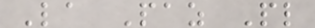La Paz Pl
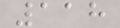118
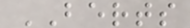BERTS
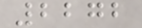2272
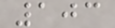103
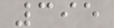395
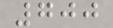700
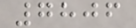7806
